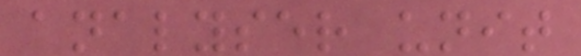analyser unit
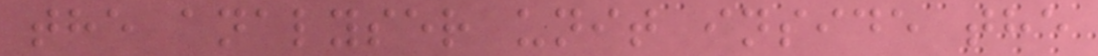the analyser unit inside the
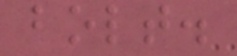bolt.
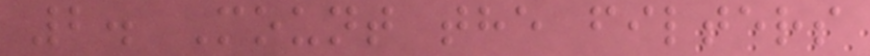2. Mount the filters
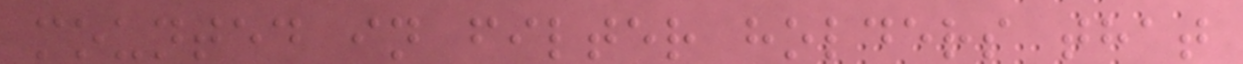mounted in filter holders that
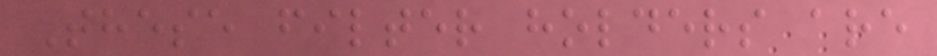These filter holders are
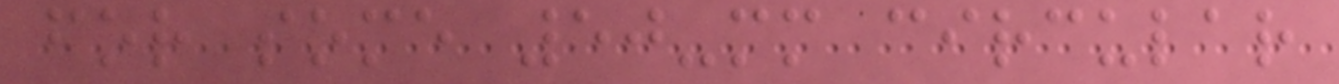for some 50-mm circular
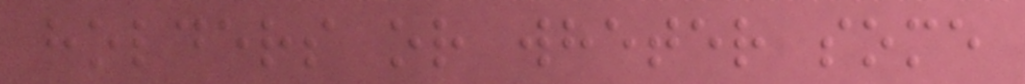holders or wheter some
